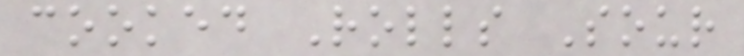cooked Rolls Sour
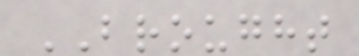BROUGHT
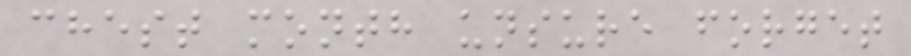chest month unsure forget
